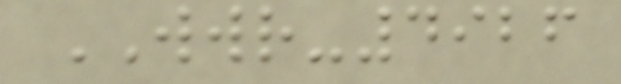WWR-4926
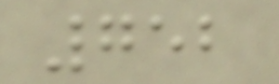752
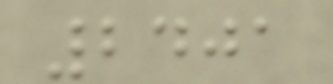2401
